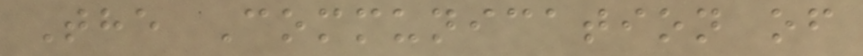The Communication of
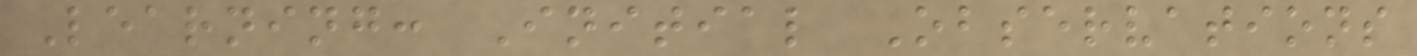Learning: Initial Observations
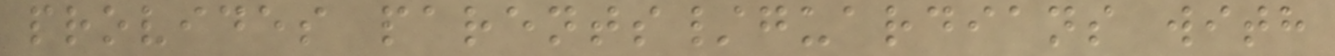provides parents/guardians with
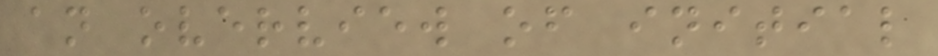an overview of initial
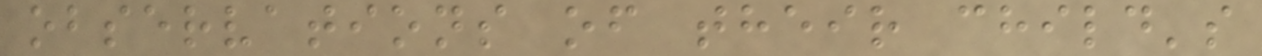observations of their child's
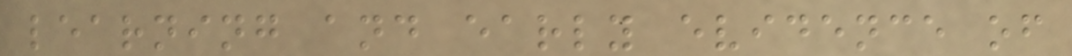learning and early evidence of
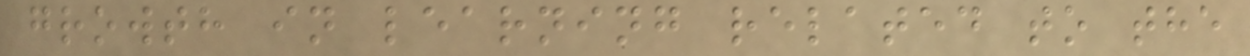growth in learning related to the
